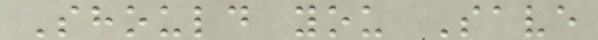Should you Save
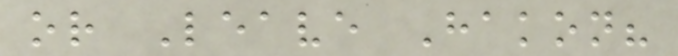or Leave Hakon?
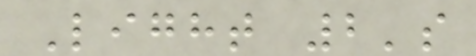Light 2's
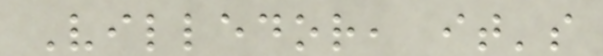Villedor, it's
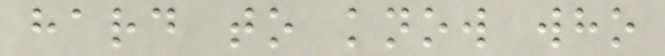hard to know who
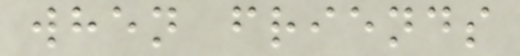when friends
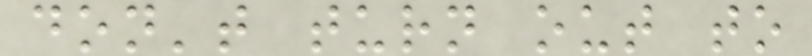don't turn out to
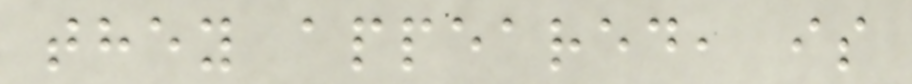they appeared, is
